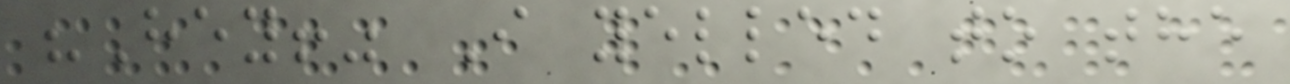"Hey!" I yelled to the
